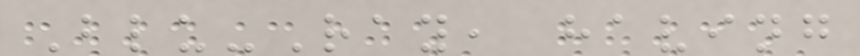Blu-Ray, having
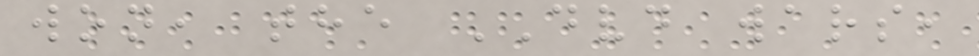won, the DVD wars,
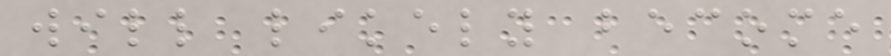will likely become
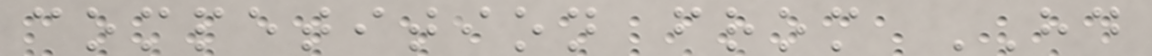competition from HD
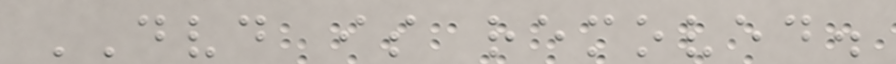DVD is removed.
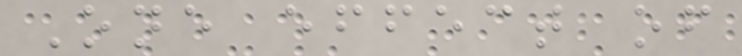One effect of
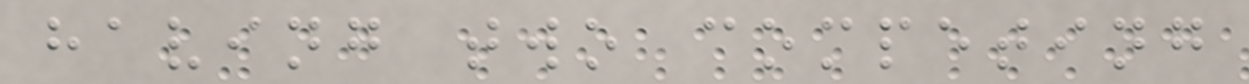having two competing
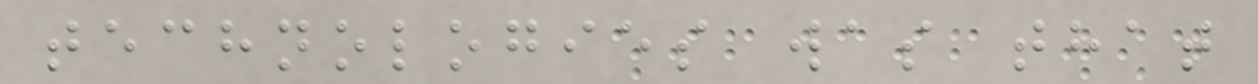technologies was that
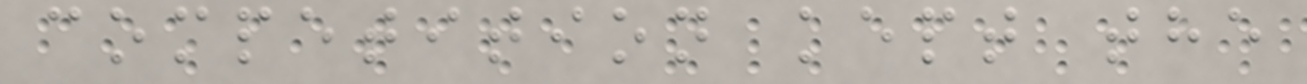competition kept the
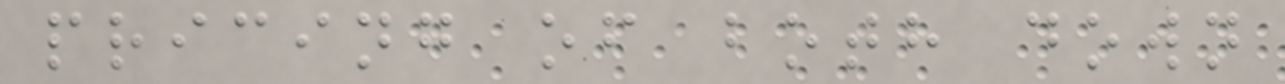pricing of both down
